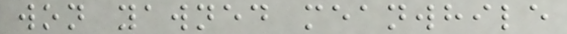won yawned meanwhile
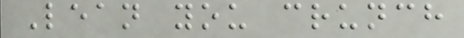Lean you crunch
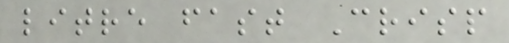litre fast Crisp
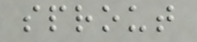sprout
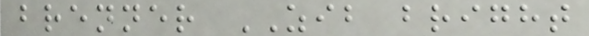brenner ZIB bright
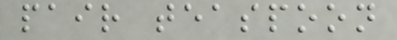pair teaspoon
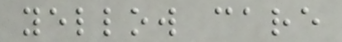yellow care
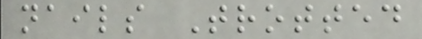nails Trotted
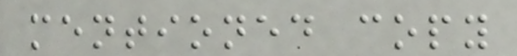mentioned copy
